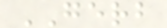GERB
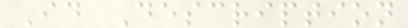Id Description
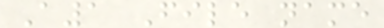A1 File name
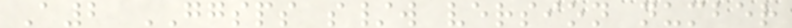A2 GGSPS s/w version number
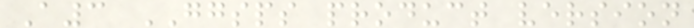A3 GGSPS product version
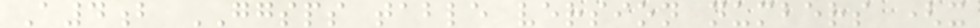A4b GGSPS table version numbers (x
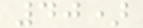40)
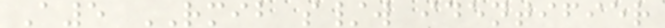A5 RMIB s/w identifier
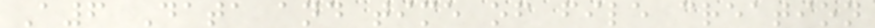A6 Data and time of file creation
